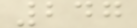247
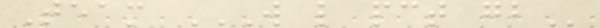Team W L PCT GB
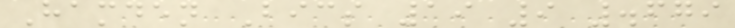Hamden Bics 19 9 .679
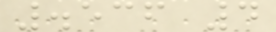.536 4
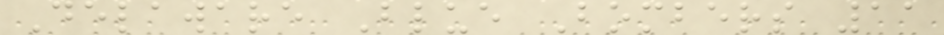Delaware Blue Bombers 11
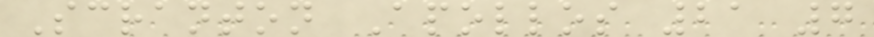Scranton Apollos 21 7
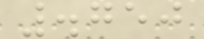.750
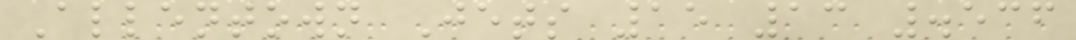Allentown Jets 15 13 .536
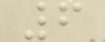6
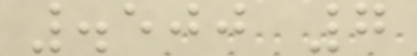.500 7
